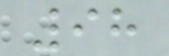98
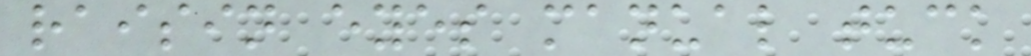raisin eyes manual tuck
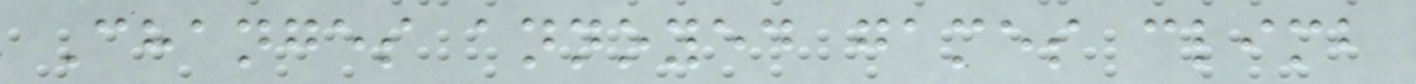Changes annoyed games climb
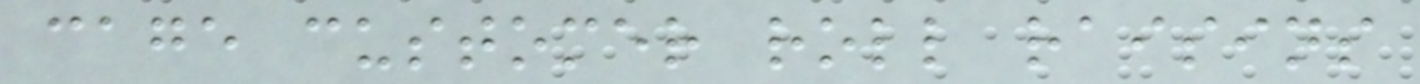cage customer roll raisins
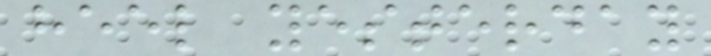heel yesterday
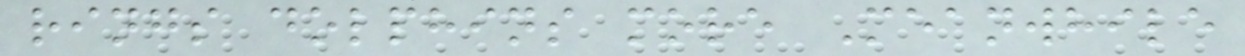rings dolphins more Meanwhile
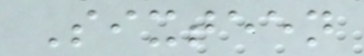Sixteen
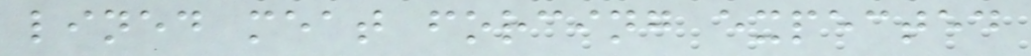lined meat forcing expected
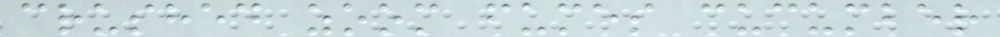crushed zoom fumes cucumber
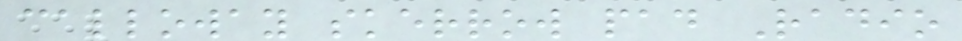calloway skerrow pad Radio
